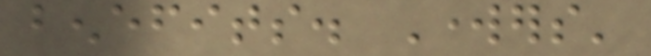benefits. Workers'
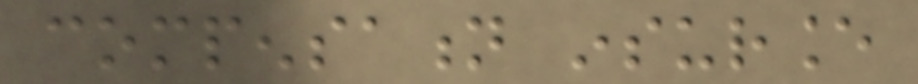compensation insurance
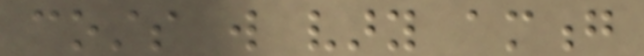costs will vary among
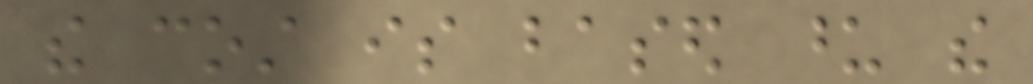the cost is based upon the
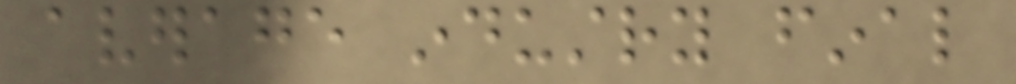average industry final
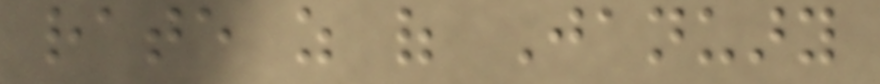rate as of January
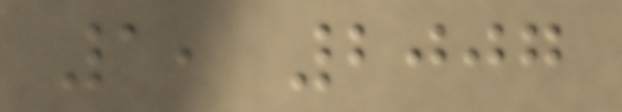1, 2007
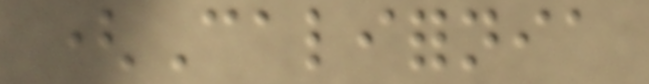(California
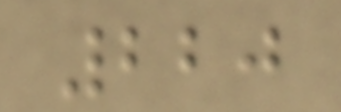220
